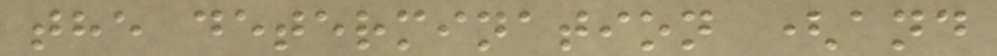the determination (and
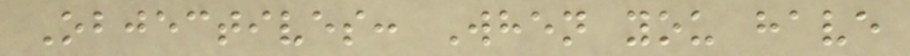Objectives: When you have
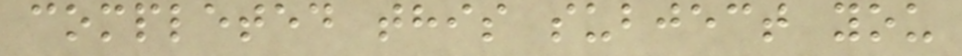completed this subject you
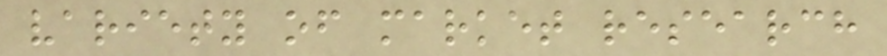variety of market research
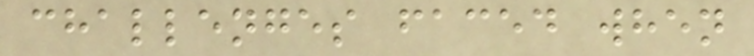challenges faced when
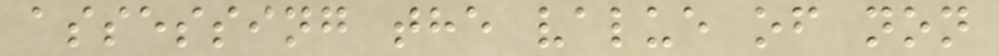assessing the value of non
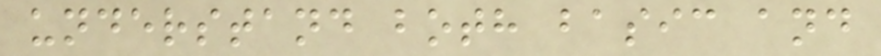understand both basic and
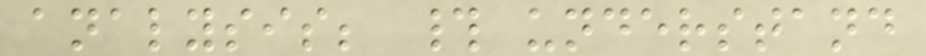analysis; # understand
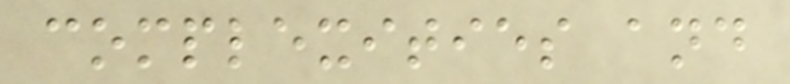complexities and
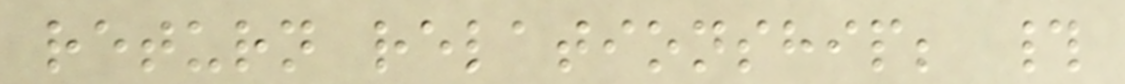return relationship; #
